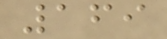169
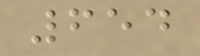654
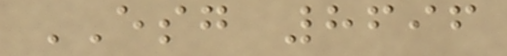ESG 8696
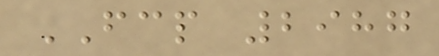FCP 2987
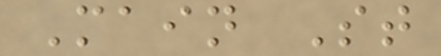Main St
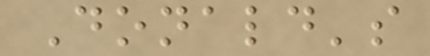Donald's
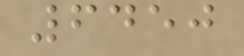6450
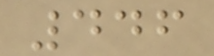446
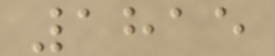1815
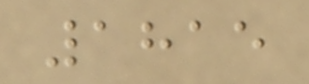1815
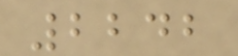2242
